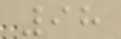98
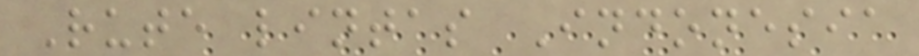Rute lintas Indonesia
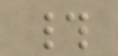#
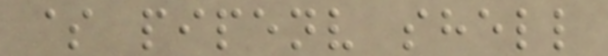$ pipenv shell
